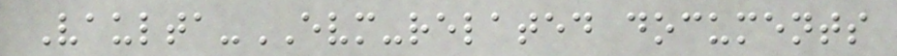Vaulta-EVM-related documents
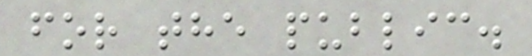for the public.
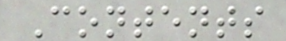Contents
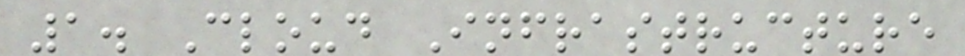1. Cloud Infrastructure
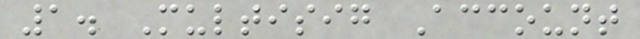1. Multisig Account
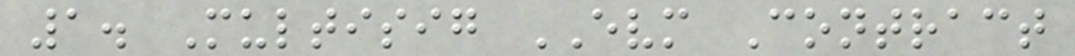1. Multisig EVM Contract
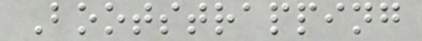Bootstrapping
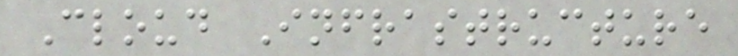Cloud Infrastructure
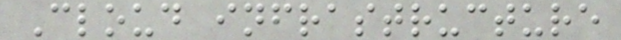Cloud infrastructure
